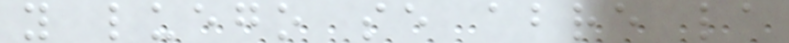y luego se abre la
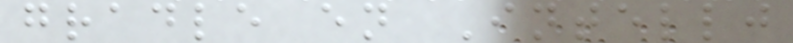gradle en Intellj
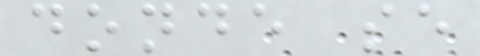donde se
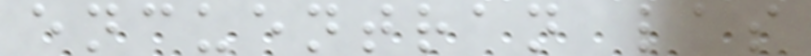encuentran las
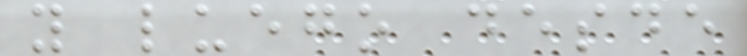y luego desde
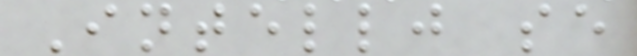Intellj se
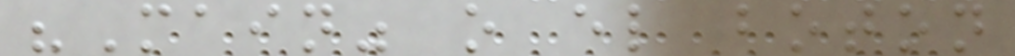"Main" o el boton
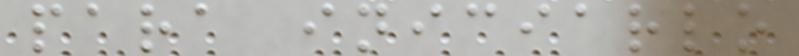para iniciarlo
